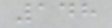148
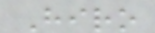Hiro
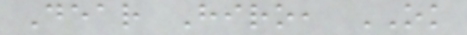Dear Hiro, OK
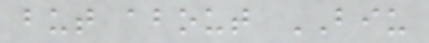but about BIU
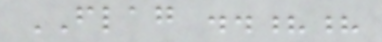FLAG ..??
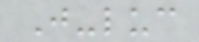J-luc
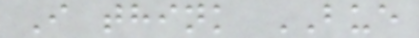I think BUE
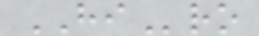HIro
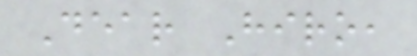Dear Hiro,
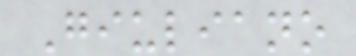Giuliano
